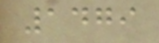1479
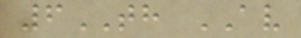6TH AV
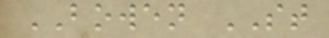BOWEN ST
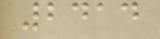2414
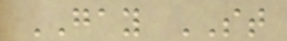GAY ST
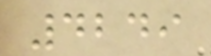4249
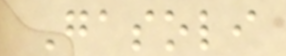Gasoli
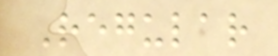Regular
